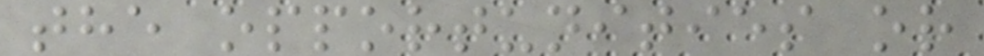the opportunities or
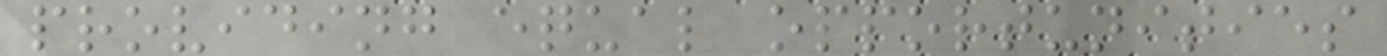providing equal opportunities
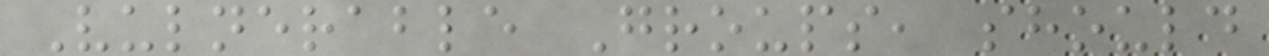Vulnerable Groups, should
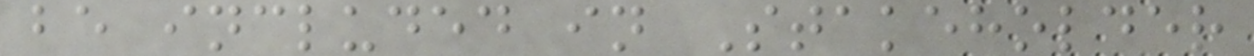be included in Stakeholder
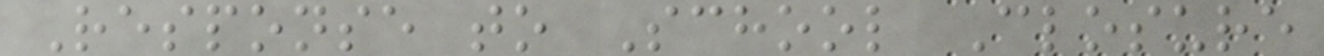Response to School Closure
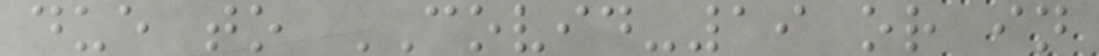due to COVID-19 or in
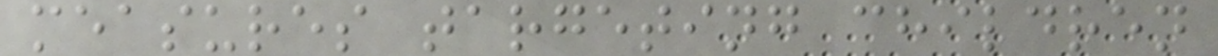measures targeting children
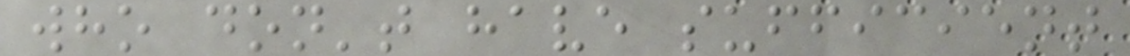who don't have sufficient
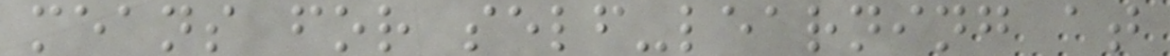means for self-learning at
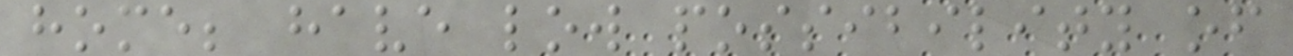home; have low possibility of
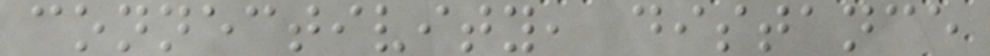connectivity, distance
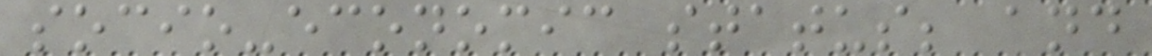socio-economic status; and
